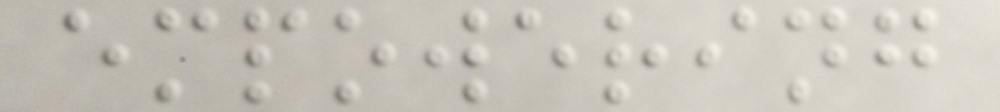empowering
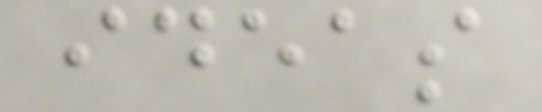ideas
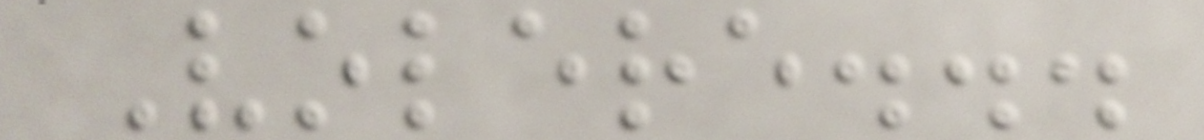Volere...
